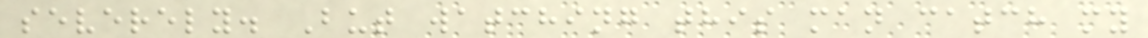severely. But watching this man catch my
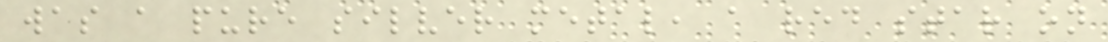was a pure silver metal, a red star on
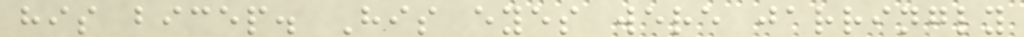his bicep. His eyes were jarringly
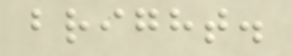bright.
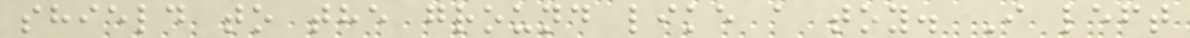shield to the ground like a toy. I left
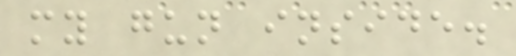my gun inside.
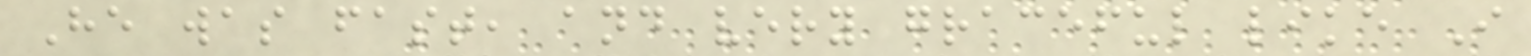He was fast, and very graceful like I
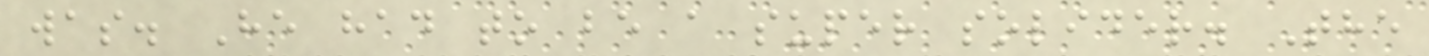was. He had to be a super solider. The
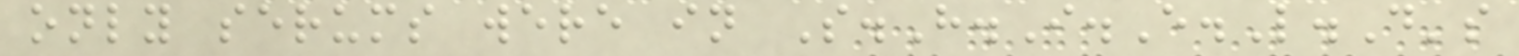only serums were in S.H.I.E.L.D's
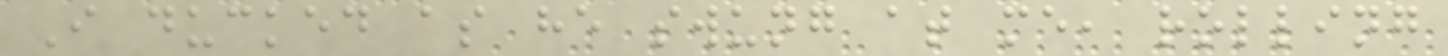I ducked as he swung at me, rolling
